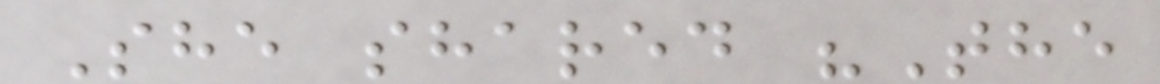She shared "The
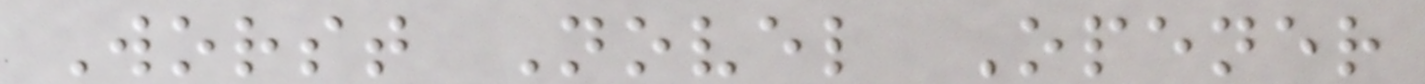Worst Novel Opener
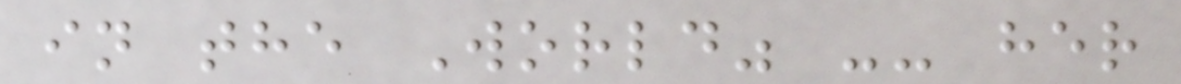in the World" -- her
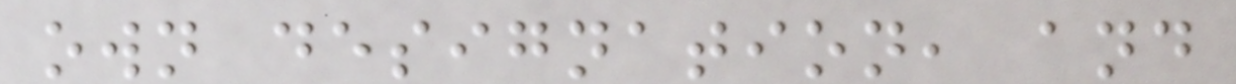own designation, and
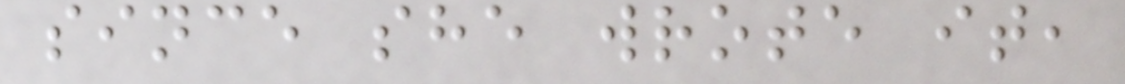since she wrote it,
